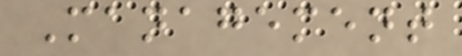Management
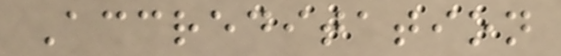Accreditation
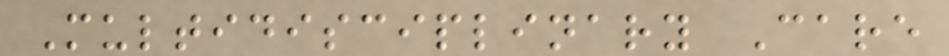Multidisciplinary Care
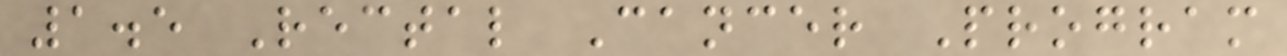1.5 Rectal Cancer Program
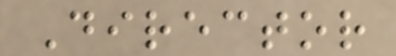Director
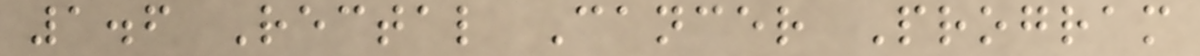1.6 Rectal Cancer Program
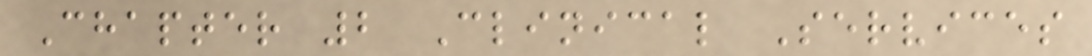Chapter 2 Clinical Services
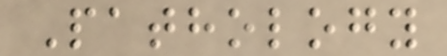Pathology
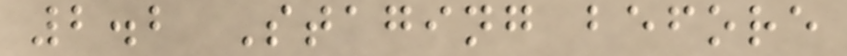2.2 Staging before
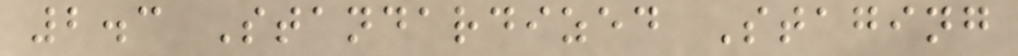2.3 Standardized Staging
